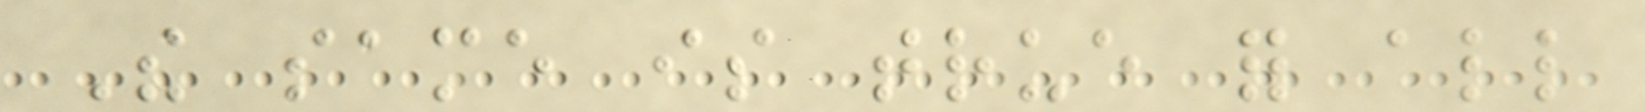The same is true for all
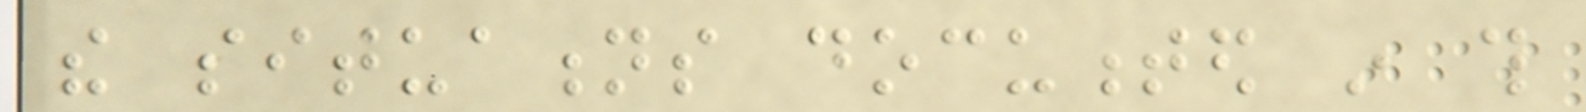the situations documented in this
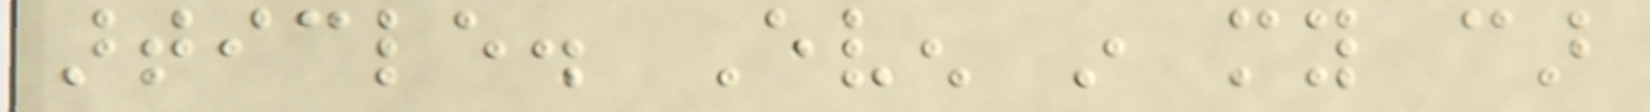article. Even in my car
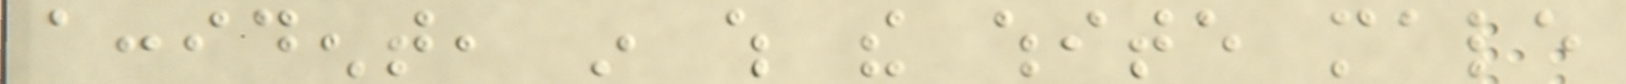accident, in which the white male
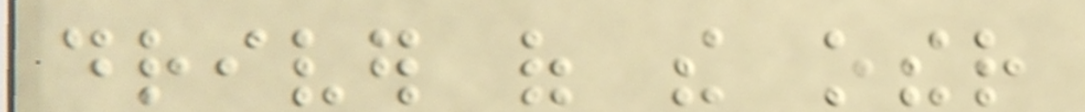driver of the other
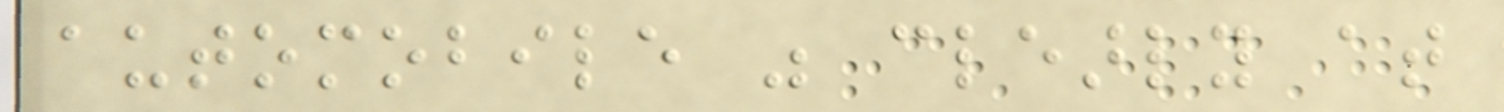automobile was clearly at
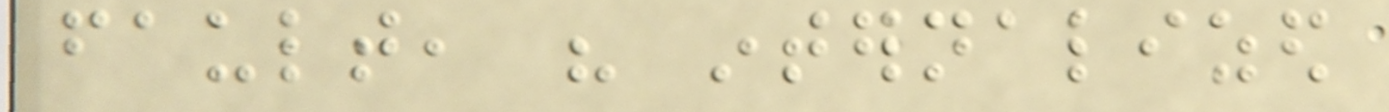fault, his internalized
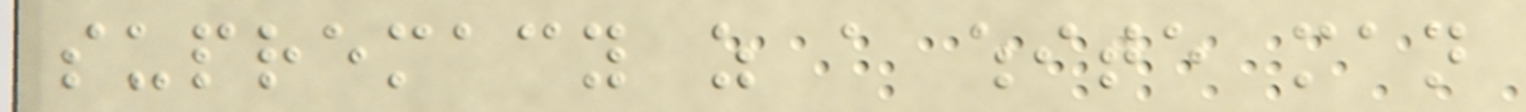supremacy as a white man
